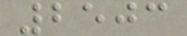2503
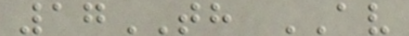17TH AV
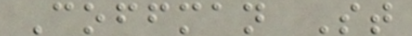Coffman St
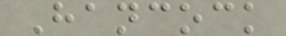Hancock
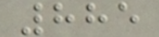885
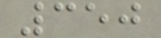350
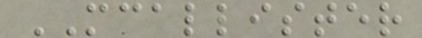MCALLISTER
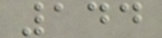144
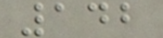142
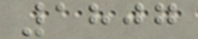1807
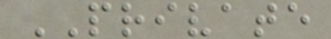PRIVATE
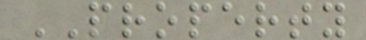PROPERTY
